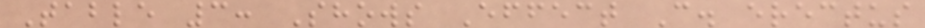Table 3: Shows Effect C. erectus
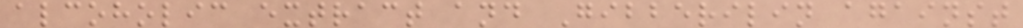alcoholic extract and Gibberilin against
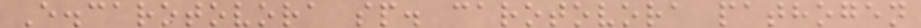E.carotovora sp. carotovora pathogen
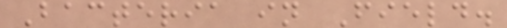Bacteria in Field.
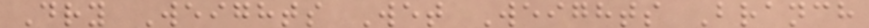Dry Weights Wet Weights Branch
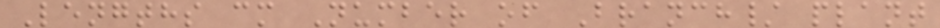Lengths cm Number of Branch/ plant
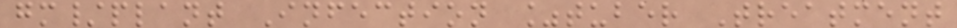gm/plant Infection %tuber Treatment
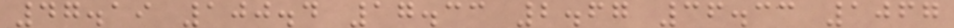47.19 100.4 17.33 2.67 36.33 1067
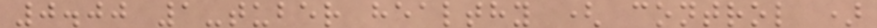0.00 1-tuber healthy ( control )
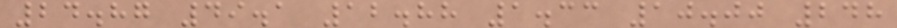24.87 49.1 12.88 1.33 10.00 248
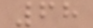68
